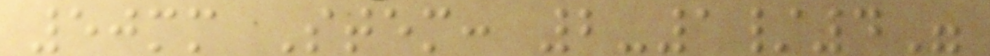50mm Stem: 2-1/4"
